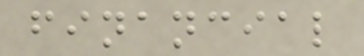financial
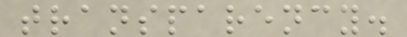transparency.
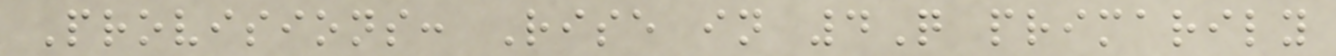Provisions: Rise in 4Q primarily
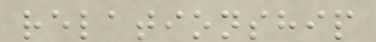relationship
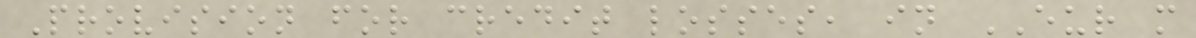Provision for credit losses, in EUR m
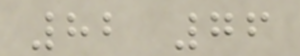82 76
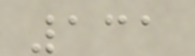131
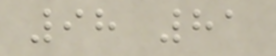98 81
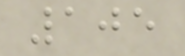105
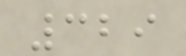329
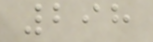298
